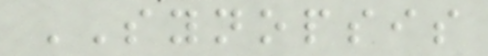SYNOPSIS
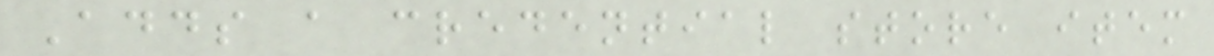Adds a credential store item
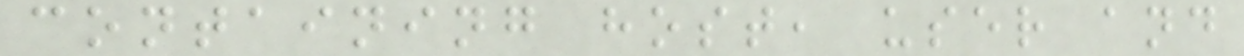containing host, user and
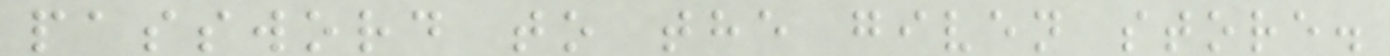password to the given store.
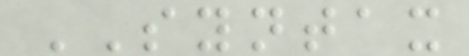SYNTAX
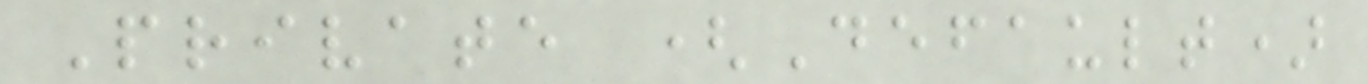Private (Default)
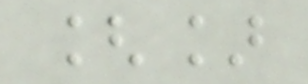[]
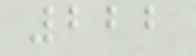222
